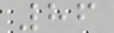86
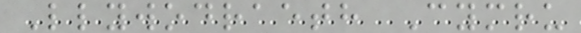Llywodraeth Cymru
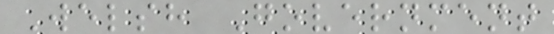Welsh Government
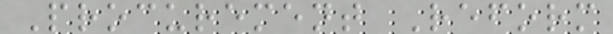Procurement Reform
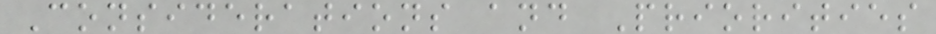Considerations and Priorities
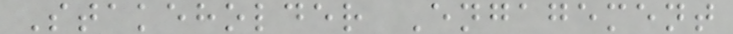Stakeholder Engagement
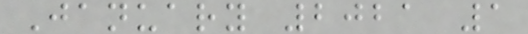January 2021 1
